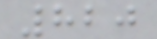820
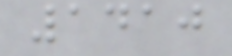1410
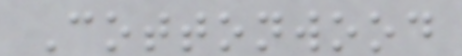Cottonwood
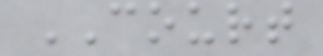COURT
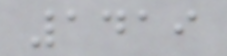1419
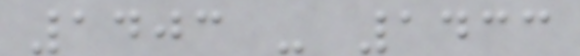1403 - 1433
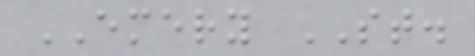EMERY ST.
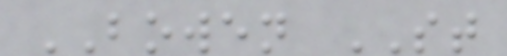BOWEN ST
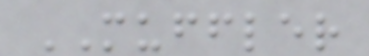MUFFLER
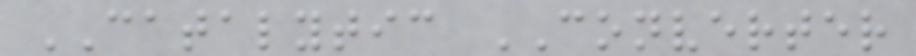CATALYTIC CONVERTER
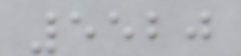5520
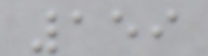159
